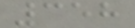358
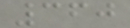360
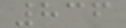836
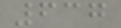637
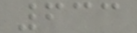633
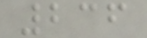236
